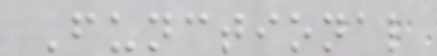Functional
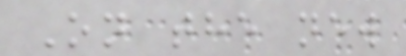On the new
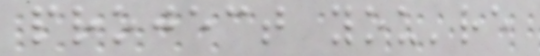project you're
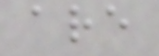are
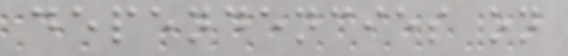dependencies on
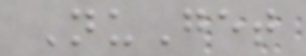NuGet
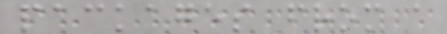packages from a
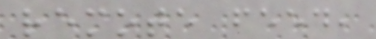remote feed,
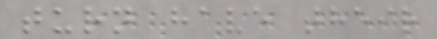turn have their
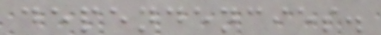dependencies.
